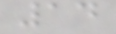14
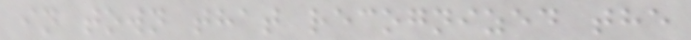in town that recognized the
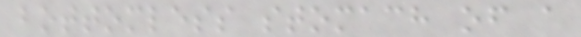bottomless stomach of a
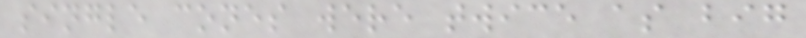single cones were twice as big
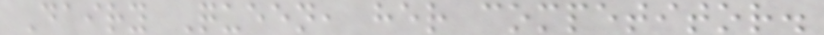Dairy Queen, her competitor.
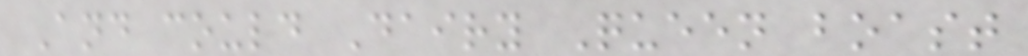And could Dairy Queen boast
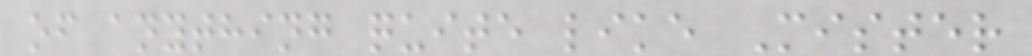of anything quite like Mister
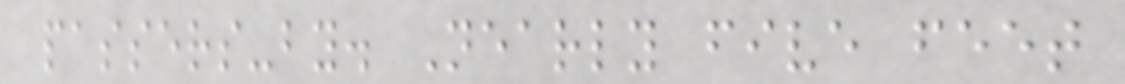passers-by. Nearly five feet
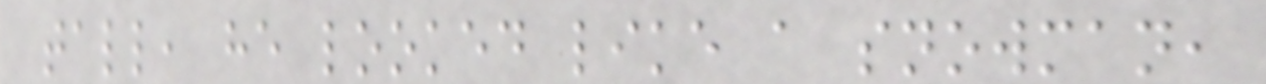tall, he looked like a snowman,
